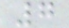7
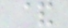&
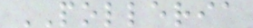POLLERIA
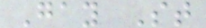Gay St
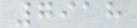7918
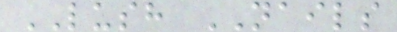LUSH NAILS
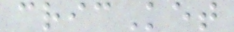cricKet
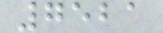7521
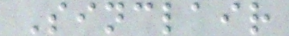Sinclair
